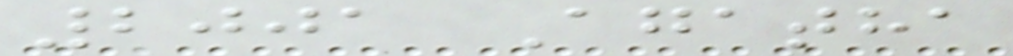2001 Agatha
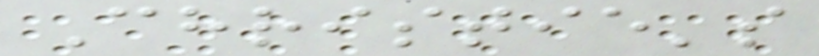Christie's
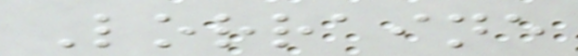Lorraine
